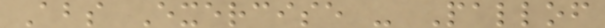Abs Exercise - Pallof
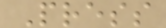Press
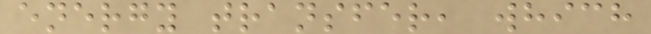energy transfer, which
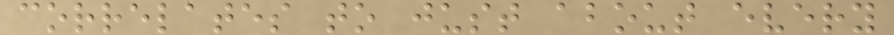correlates to just about every
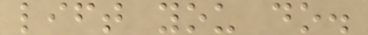lift you do.
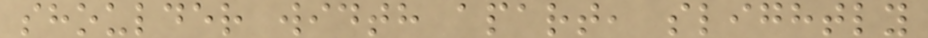shoulder width apart, slightly
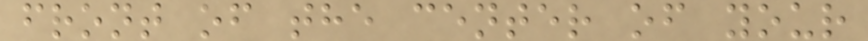front of the center of your
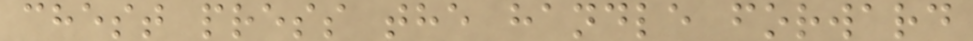chest press the handle forward
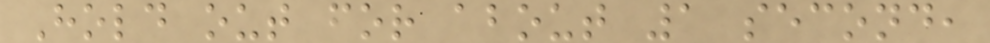Hold out for about 1 second,
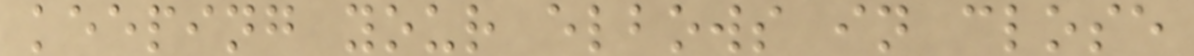keeping your elbows in close
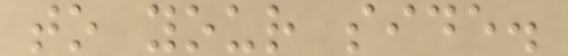to your side.
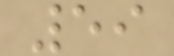59
